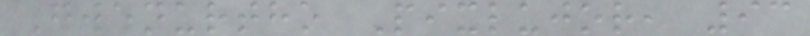Gwenurtho Pixlujor, 93
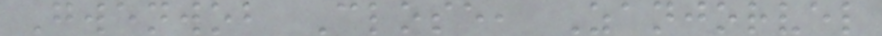Gwenwob Close, Zanjorvel
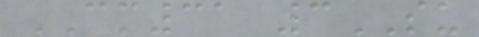CM31 3SU
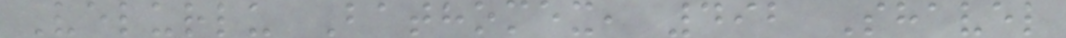Velurlu Bathomex, 492 Shavel
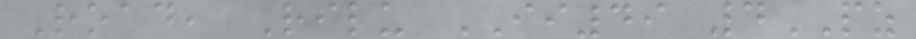Road, Rilu II49 4PZ
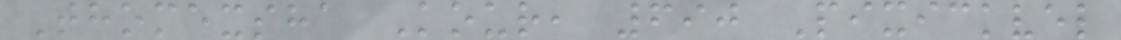Thomexsha Kour, 690 Pixickvel
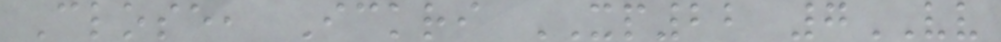Close, Ickri XP22 7VV
